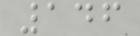146
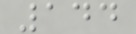144
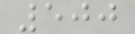500
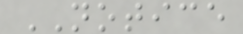NOTICE
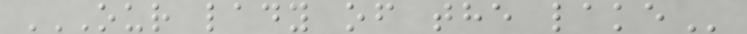OUR LADY OF THE LAKE
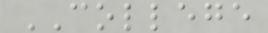COLLEGE
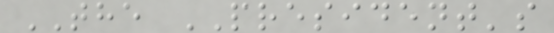THE PRESIDENT's
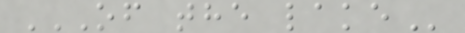OF THE LAKE
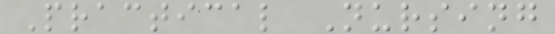Practical Nursing
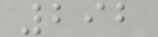292
